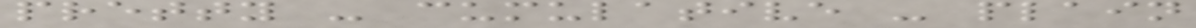pretty - cumulative - plain
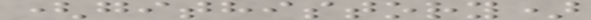(githistory)
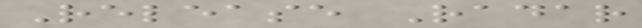Release Radar
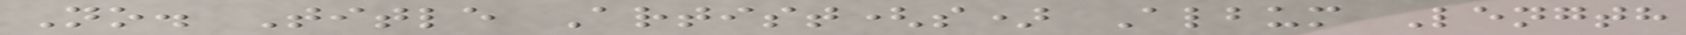No. Title Artist(s) Album Length
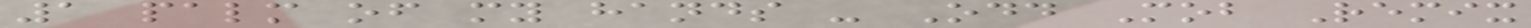1 palm of my hands - Odd Mob Remix
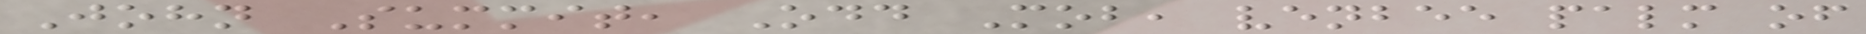John Summit, Odd Mob, venbee palm of
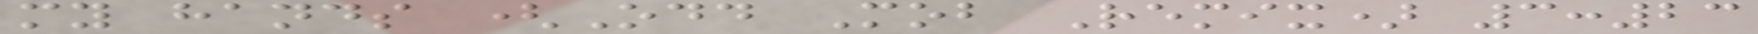my hands (Odd Mob Remix) 3:23
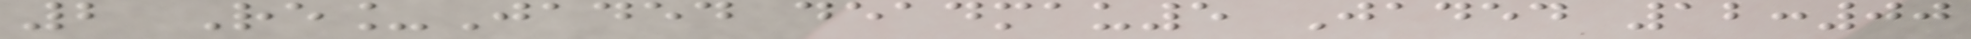2 Re_Jaded deadmau5 Jaded 12:00
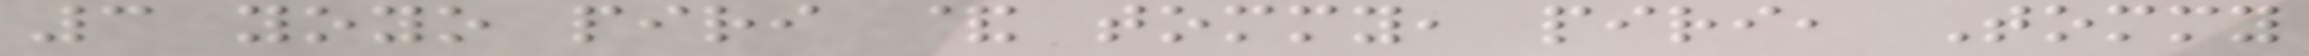3 yoyo piri & tommy, piri, Tommy
